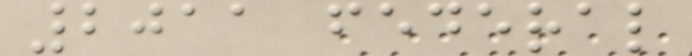2011 federal
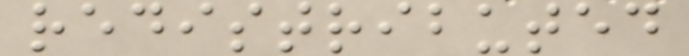redistributed
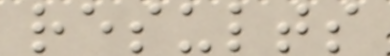results
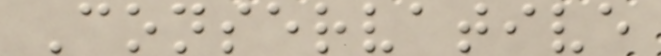Conservative
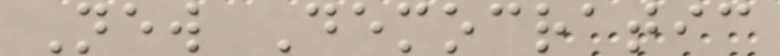New Democratic
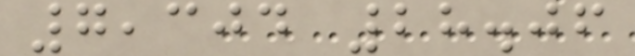7,304 28.06
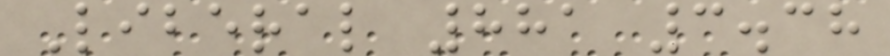Liberal 881 3.38
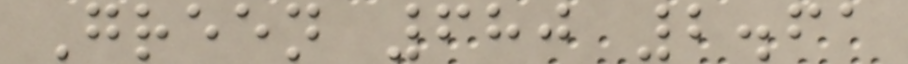Green 680 2.61
